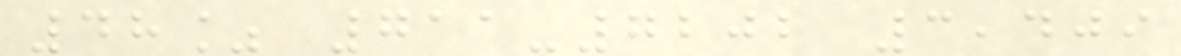48% 711-7202 3,409
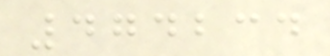474234
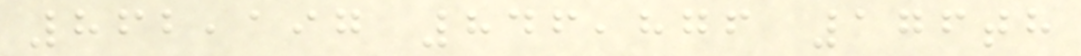862,197 846,876 176th
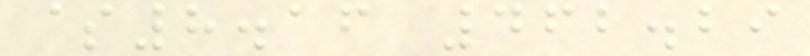$8.16 462.29
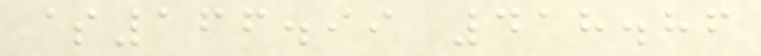$166.99 418.86
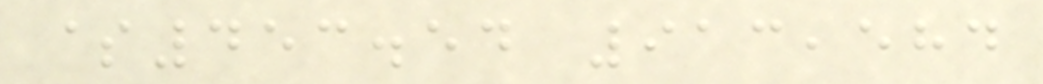$453.54 913,584
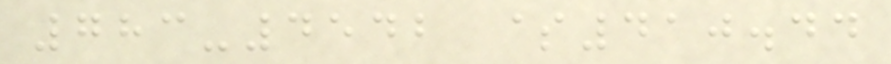783-4542 $410.44
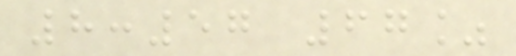8:57 67%
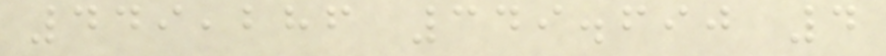449,286 349.690 4
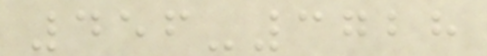456-3728
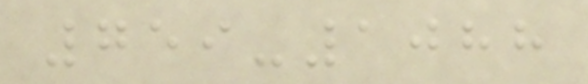759-1088
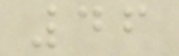46
